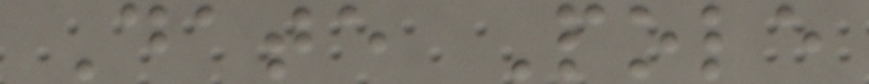Date Pole
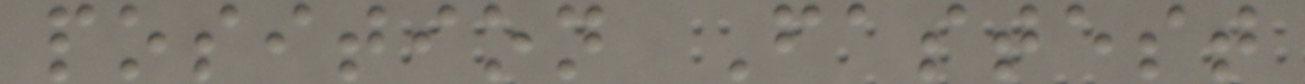position Fastest
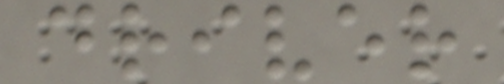driver
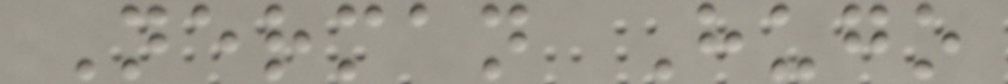Nerman Hugo
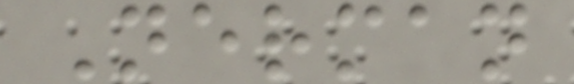Nerman
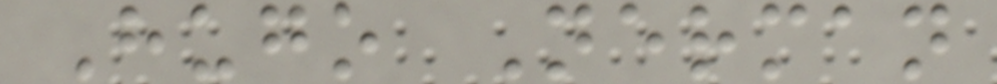Hugo Nerman
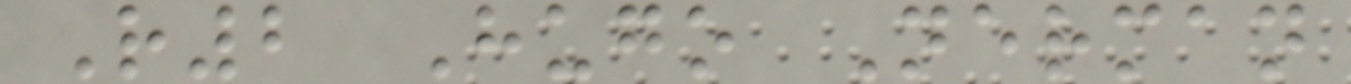R2 Hugo Nerman
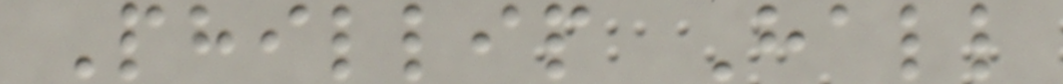Phillip Hall
